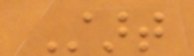Start
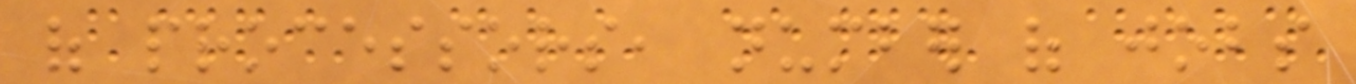of processors, number of jobs
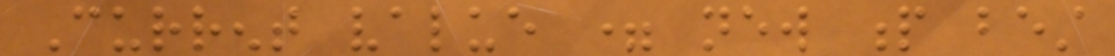Current value = new p best
